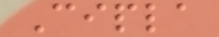Cipla
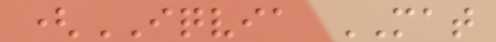(IQVIA MAT
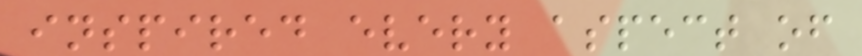inspired every aspect of
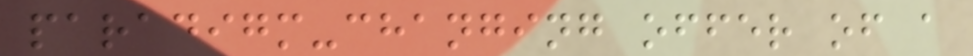paradigm-changing offer of a
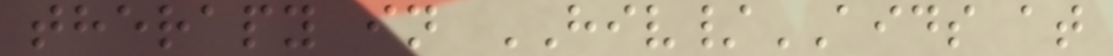therapy in HIV/AIDS at
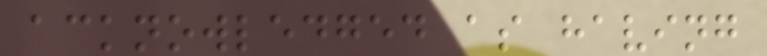acknowledged as having
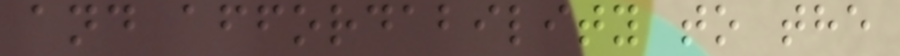and affordability to the
